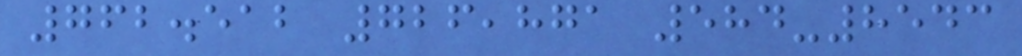762.512 726,871 584-8543
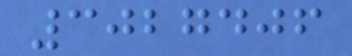3027406
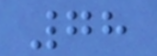78
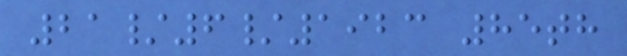21/6/1923 85th
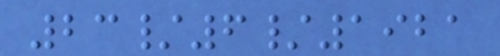23/6/1921
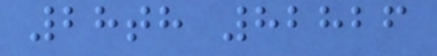28th 82826
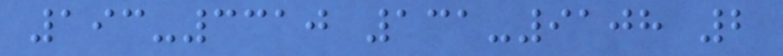193-3310 131-9108 2
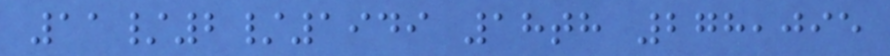11/2/1949 18th 278,095
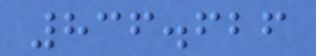836.626
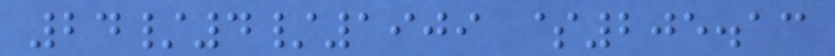24/4/1909 $205.13
